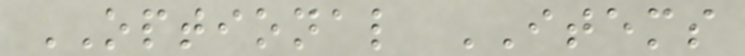OPTIONAL ITEMS
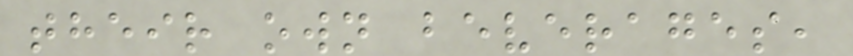their own beverages,
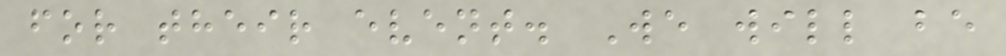for their event. We will be
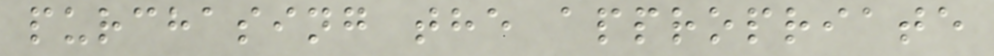purchasing the appropriate
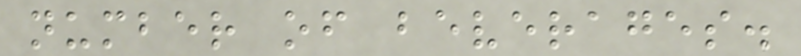number of beverages.
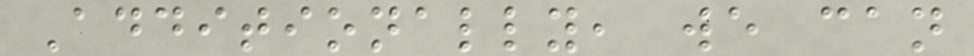Additionally, we can
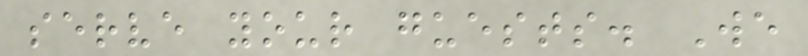serve your guests. We
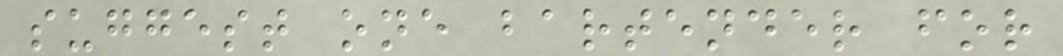suggest one bartender for
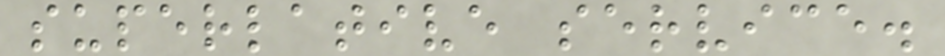superlative service.
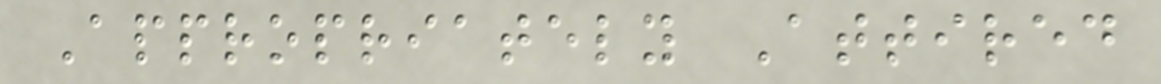Appropriately Attired
